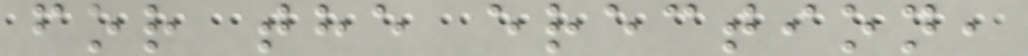for the erection,
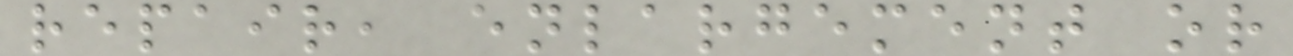repair, enlargement or
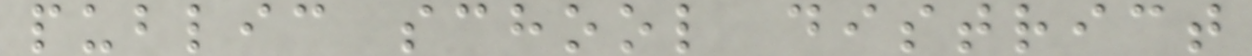public school district
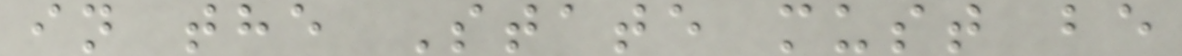in the State must be
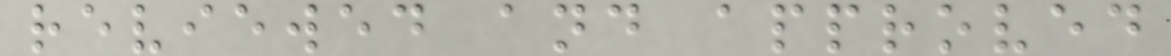reviewed and approved
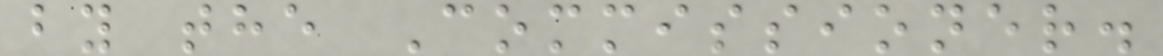by the Commissioner.
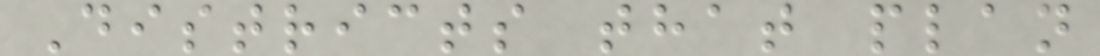Districts that plan
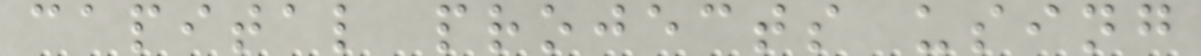capital projects using
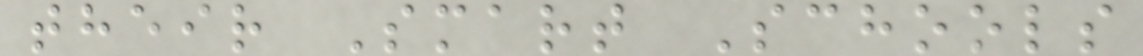their Smart Schools
